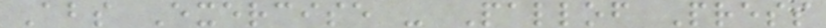Abs Exercise - Pallof Press
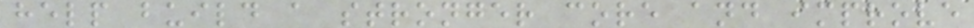help build a stronger core and improve
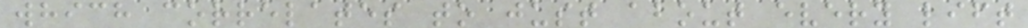which correlates to just about every lift
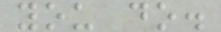you do.
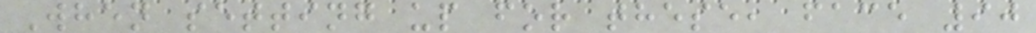When setting up for these, face 90
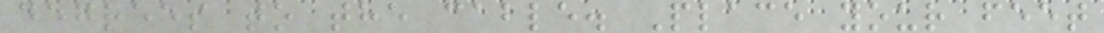degrees to the cable. Place your feet
